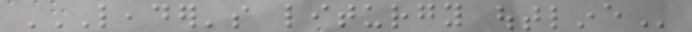LEADER'S LITURGY OUTLINE
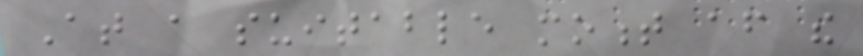At a suitable moment after the
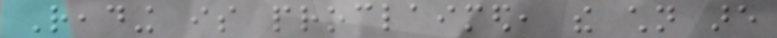Reading is proclaimed, the children are
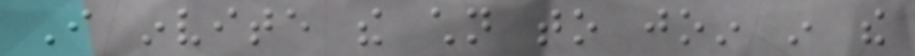I invite the children to join in the
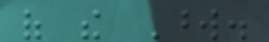of the Word.
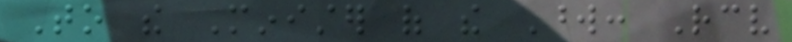To the Minister of the Word: Receive
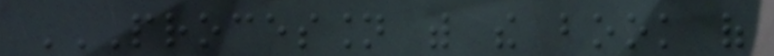PROCESSION WITH THE BOOK OF
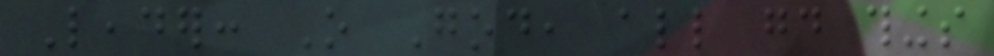Leader: O God, all good things
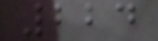224
